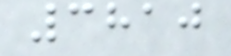3810
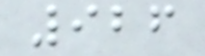926
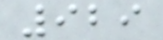929
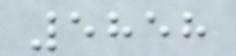5858
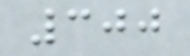300
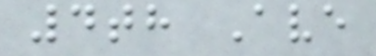4th Ave
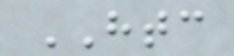HTC
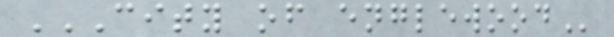CITY OF ENGLEWOOD
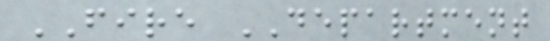FIRE DEPARTMENT
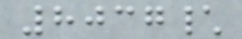8037\
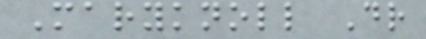Maryknoll Dr
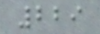229
